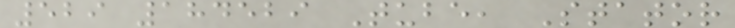529 184529 Tube, Stator
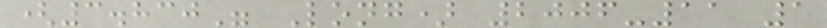(3.830" Long) 2006-11 1
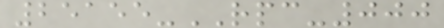25155-RPC-000
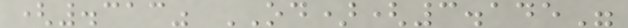(.313" OD)(3.145"
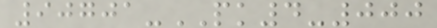90701-PK4-000
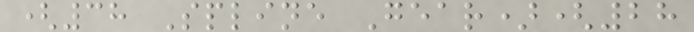(38 Spline Gear)(28
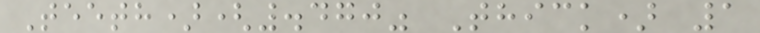Teeth)(.470" Thick) 1
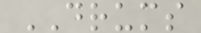DRUMS
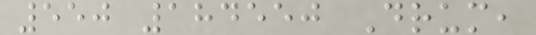550 184550 Drum,
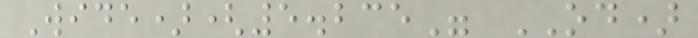Wide)(5.235" OD)
